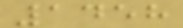1458
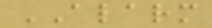ALARM
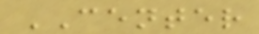CENTER
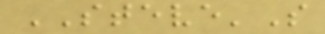STEVE'S
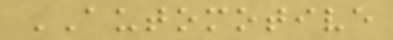AUTOMOTIVE
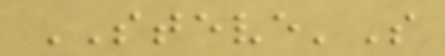STEVE'S
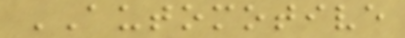AUTOMOTIVE
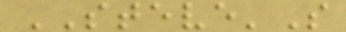STEVE'S
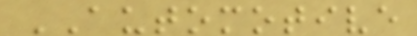AUTOMOTIVE
